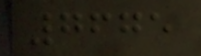7675
